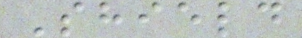Shield
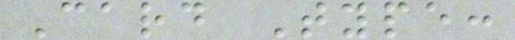Card Type:
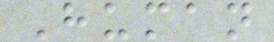Human
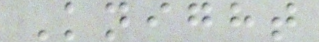Knight
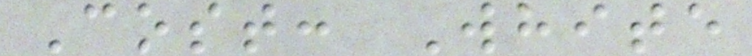Cost: White
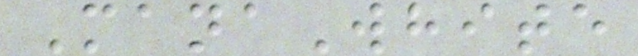ManaWhite
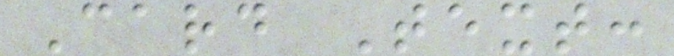Card Text:
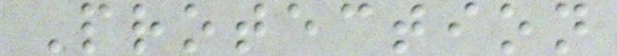Protection
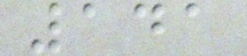141
